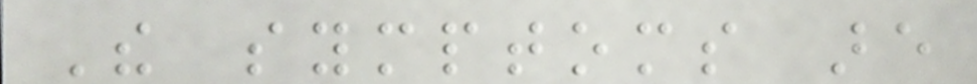The symptoms are
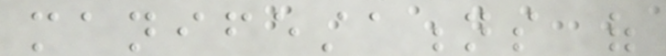manifestations of
